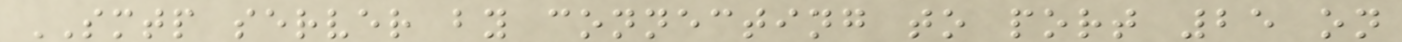SMTP server by connecting to port 25 on
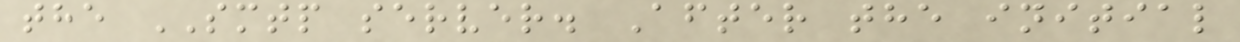the SMTP server. After the initial
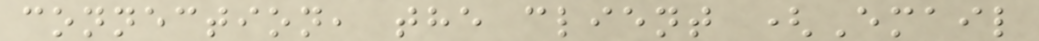connection, the client (Email
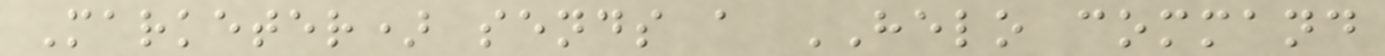Marketer) sends a HELO command
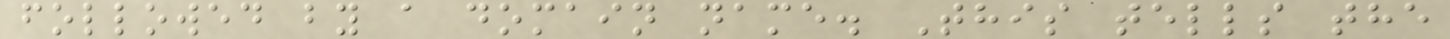followed by a domain name. This tells the
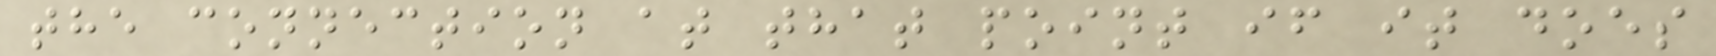the connection at that point if it does
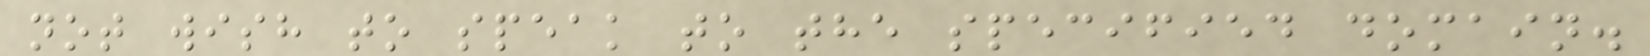not wish to speak to the specified domain.
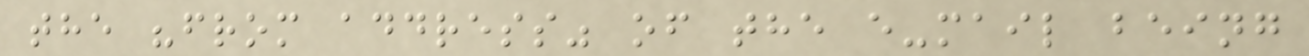the "from address" of the e-mail being
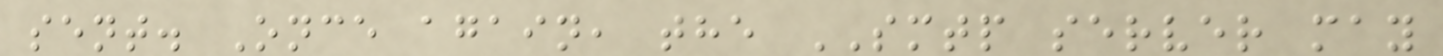sent. Once again, the SMTP server may
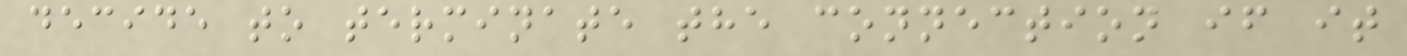decide to terminate the connection if it
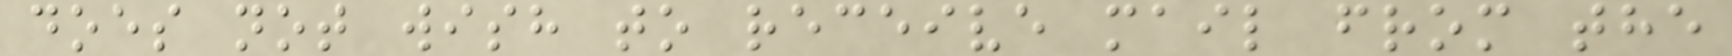does not wish to receive mail from the
